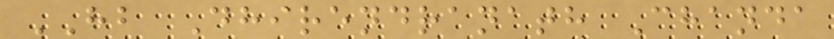HB Dhirendranath Chanda
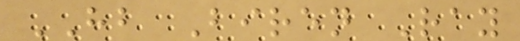HB Biren Ray
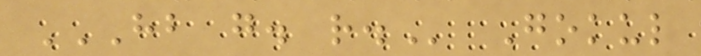HB G. R. Gokul
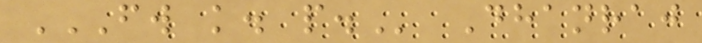FW K. P. Dhanraj
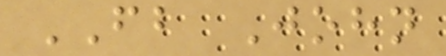FB John
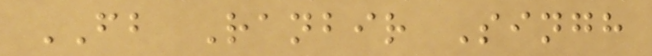FB Ranbir Singh
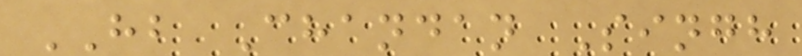HB Chandan Singh
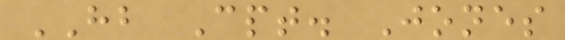HB Cpt. Jones
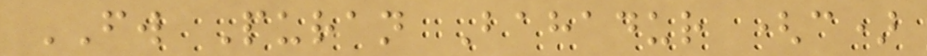FW Puran Bahadur (c)
